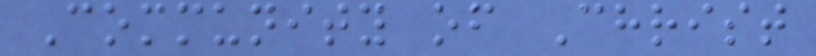Community of Christ
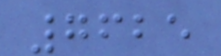7625
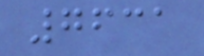7631
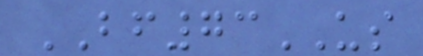BF73US
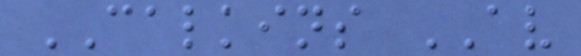CALKINS AV
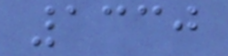1330
